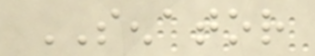SENATOR
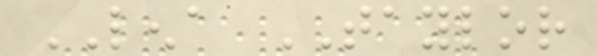LENA TAYLOR
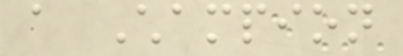a Champion
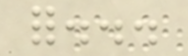for...
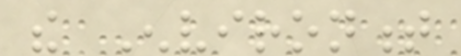the Environment
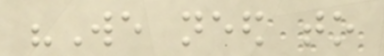"We need to
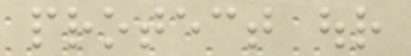protect our
